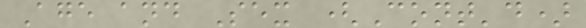Age and Sex (Cont'd)
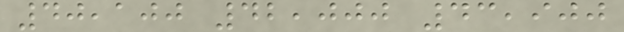40,100 42,000 43,900
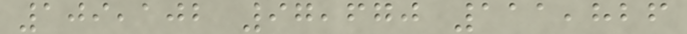109,102 97,670 111,826
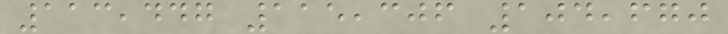113,447 115,306 104,670
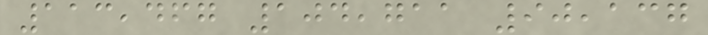113,467 104,711 90,137
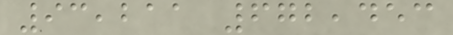93,211 672,453
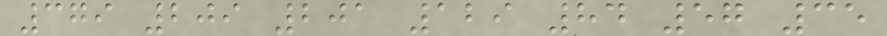379 209 201 129 84 57 35
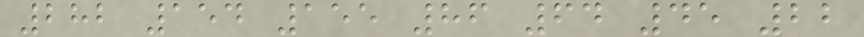282 154 155 86 64 45 22
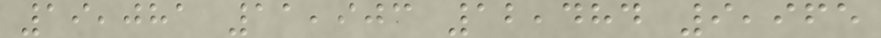19,081 11,903 12,484 9,965
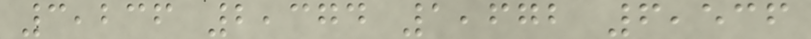3,236 2,374 1,672 6,536
